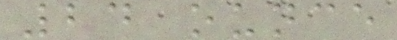24 ounce
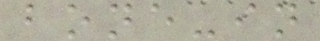bone-in
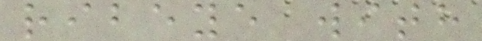ribeye with
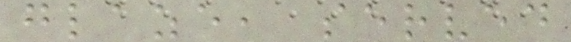glaze, served
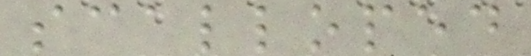scalloped
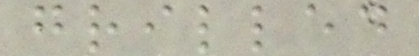grilled
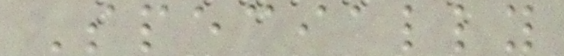Specially
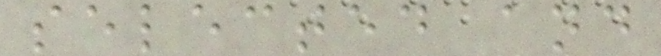selected and
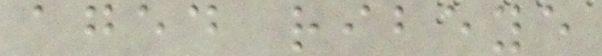aged ribeye
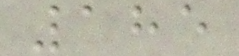185
